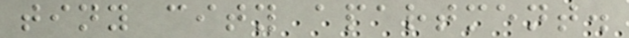tiny city apartment.
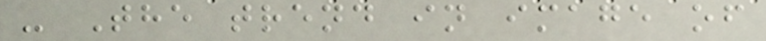- The trend in image of
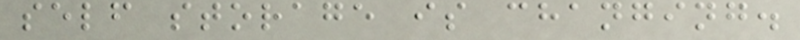self storage is changing.
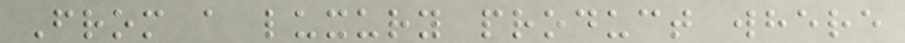From a luxury product where
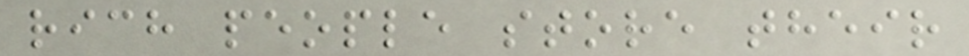rich people store their
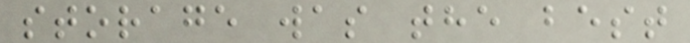storage was the best
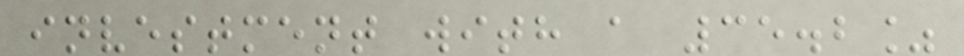investment with a 35.2%
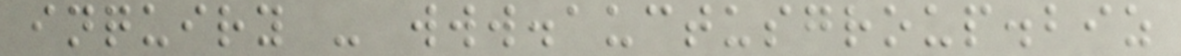inquiry - www.auctusgroup.biz
